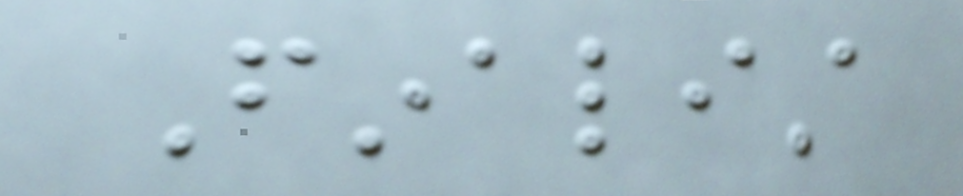Finalist
